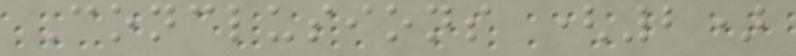Conclusions (2)
